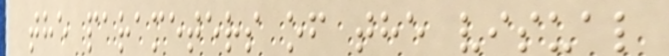the parameters of the visual
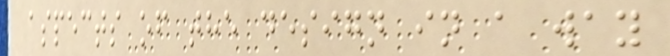aspects of the design in a way
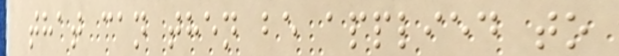that can then be applied to
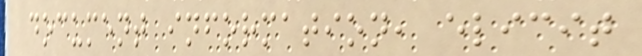document information, elicit
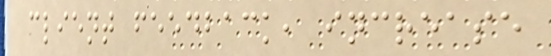client feedback, increase
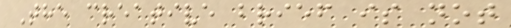The creative brief is not
